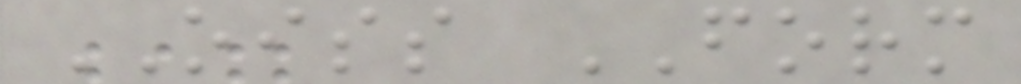OISS FORM
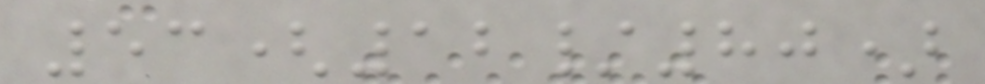53(12/80)
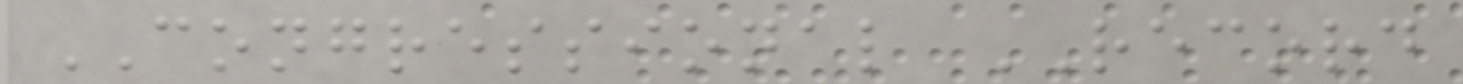CONGRESSIONAL RECORD
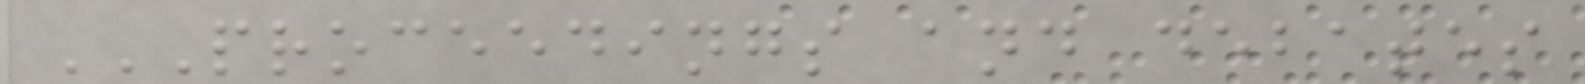PROCEEDINGS AND DEBATES
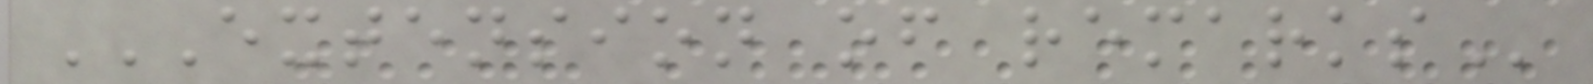EXTENSION OF REMARKS
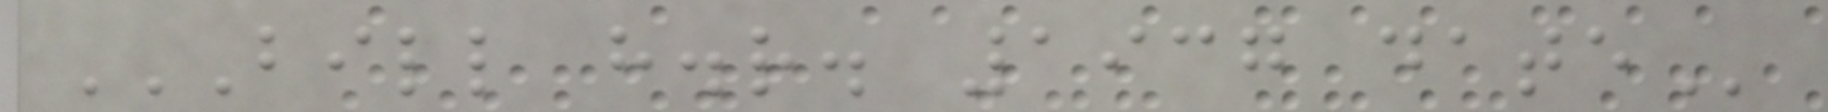BILL H.R. 1937 DATE
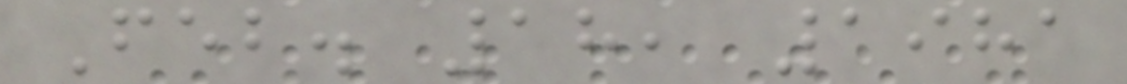Feb. 18, 1981
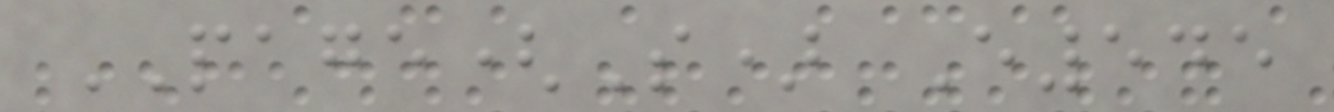PAGE(S) E545
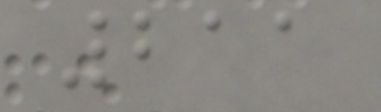211
